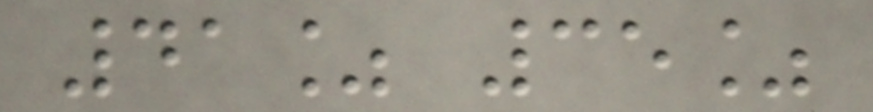41% 35%
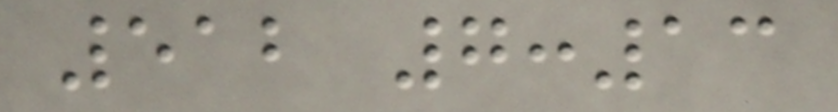512 7:13
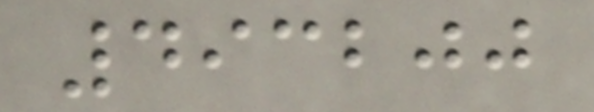493200
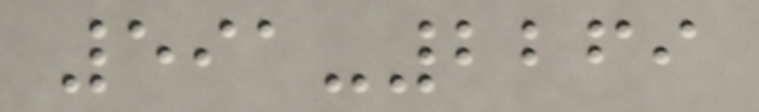591-2269
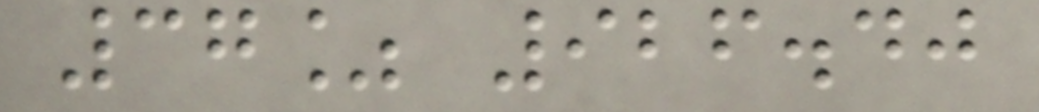37% 926.40
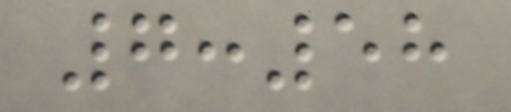7:58
